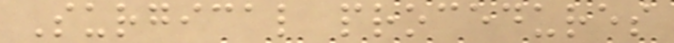Surgical procedures
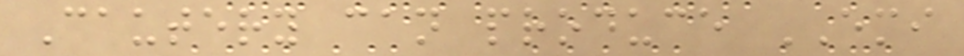Cautery can produce EMI
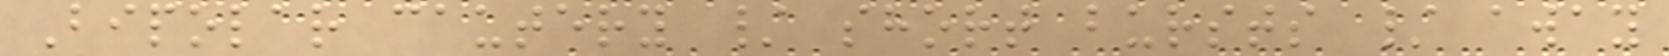Bipolar cautery / short bursts / away
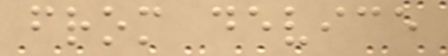from device
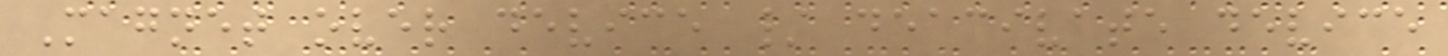Magnet over device / deacivate device
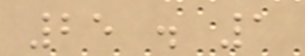25 . 1
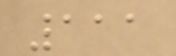111
